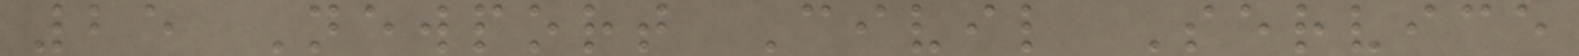25 Newport Civil Service
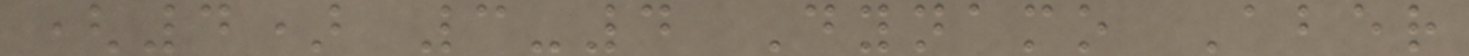(4) 3-4 Dynamo Aber
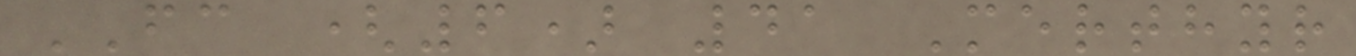FC (6) 41 Merthyr
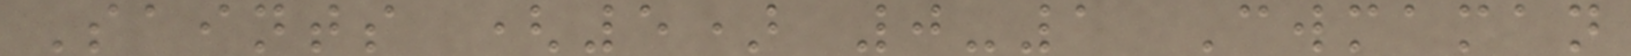Saints (5) 0-1 Cwmaman
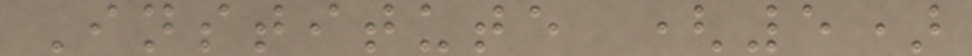Institute (5)
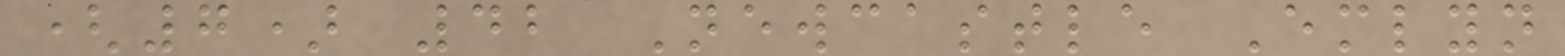(7) 42 Newcastle Emlyn
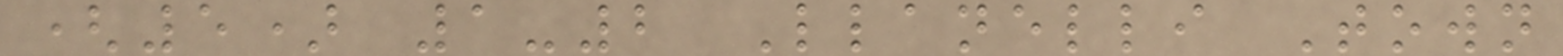(5) 1-2 Llanelli Town
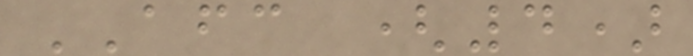AFC (4)
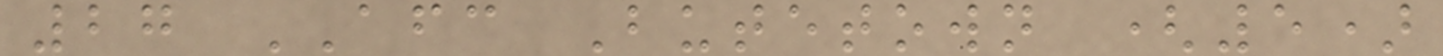27 AFC Butetown (5)
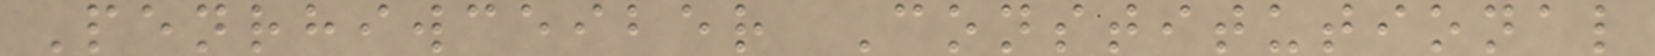Penrhiwceiber Constitutional
